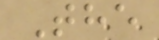The
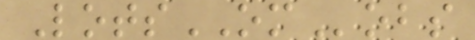LotsOMobs
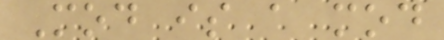Mod is a mod
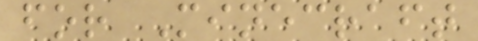for Minecraft
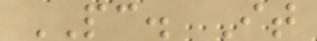PC. It
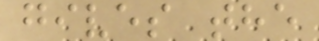gives the
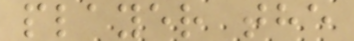player the
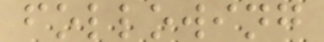following
